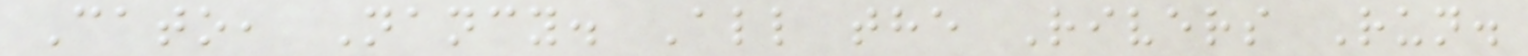Cato, Nancy. All the Rivers Run.
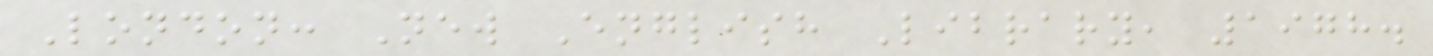London: New English Library, 1978.
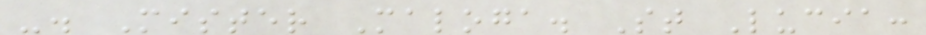-. Mister Maloga. St Lucia:
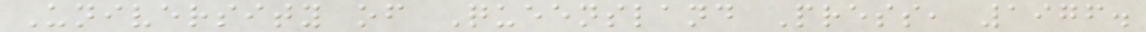University of Queensland Press, 1976.
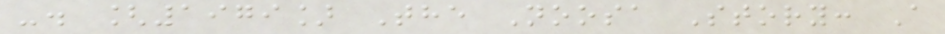-. [1979] The Noosa Story: A
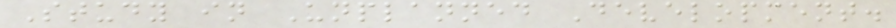Study in Unplanned Development.
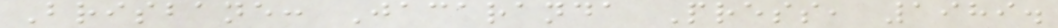Brisbane: Jacaranda Press, 1989.
